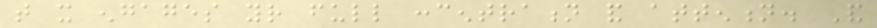that it engages your full concentration and attention. And
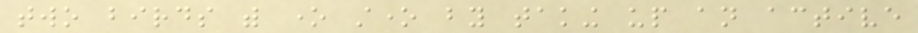two birds with one stone by taking up an active
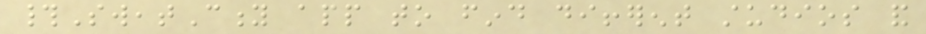#SweatCity app to find different studios and
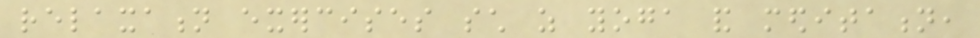relaxation exercises such as yoga and meditation,
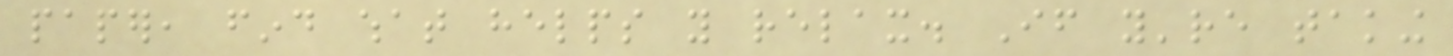paper, find what helps you relax. If you're taking
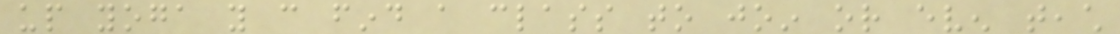up yoga you can find a class to join or even teach
